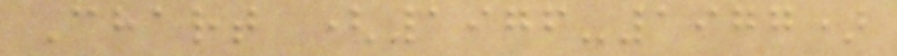Chart (1976-1977)
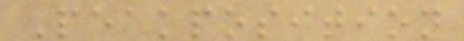Peakposition
